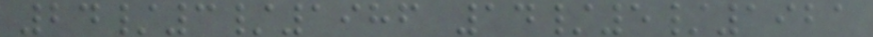24/3/1986 14/5/1921
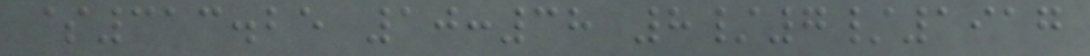$313.25 10:38 8/7/1917
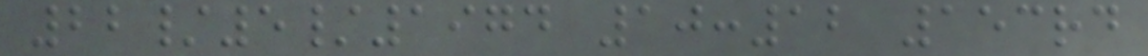22/5/1974 10:12 153rd
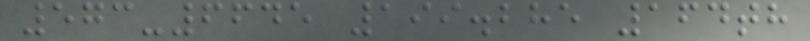573-6645 199.285 164th
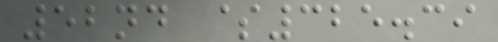52nd $325.39
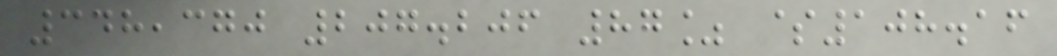348,370 207.206 87% $108.16
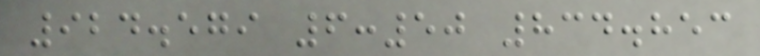924.579 6:50 834.853
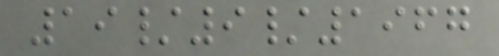19/9/1967
